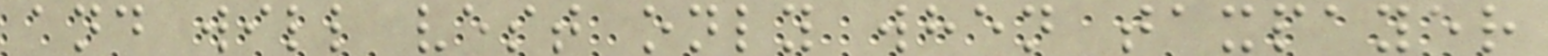and will vest only when taxpayer
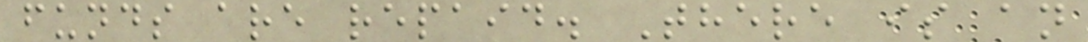funds are repaid. There is an
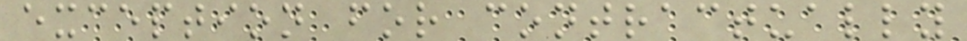exception for contractually
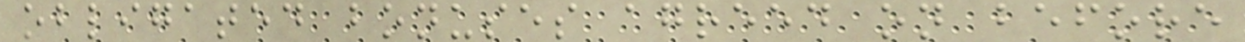obligated bonuses agreed on before
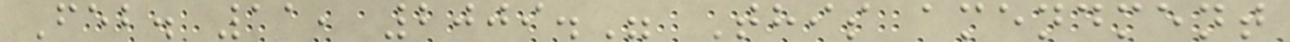Feb. 11, 2009." This amendment
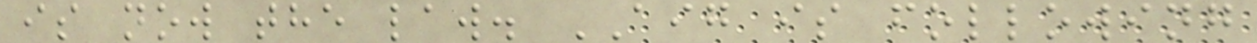is now the law. AIG is following
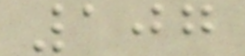107
